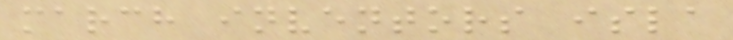march inventors isla
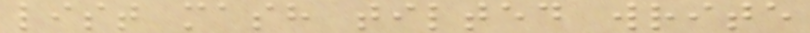list mash tilted write
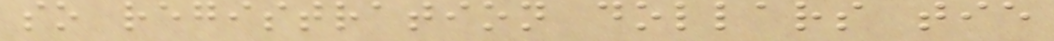so registration dollars tie
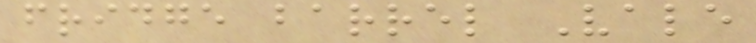fridge barrel Vale
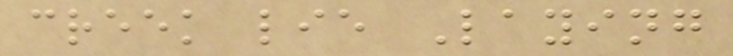creek lie Laying
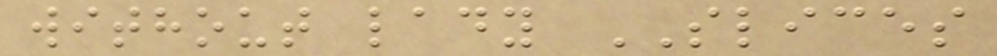without lady SLICES
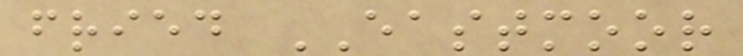fried EASTMOOR
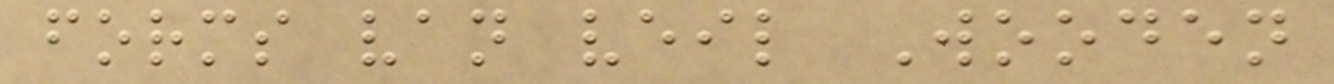forms van veil Wooden
